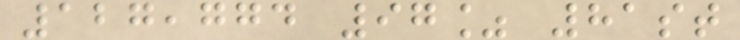127,774 97% 81st
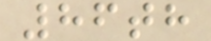86th
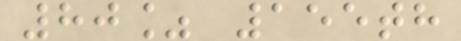80% 155th
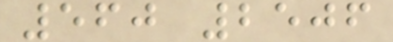560 2506
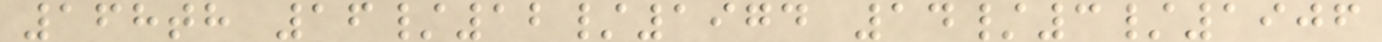168th 16/12/1974 14/3/1906
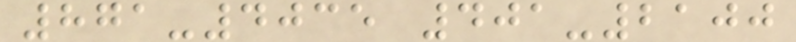871-4035 401-2100
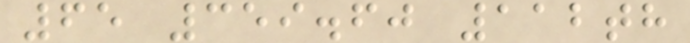65 359.60 112th
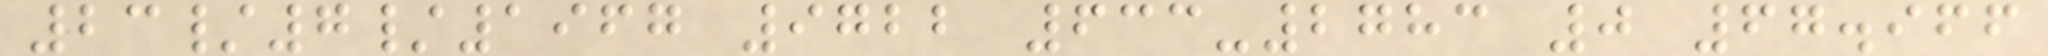23/7/1967 9722 633-2783 0 67.966
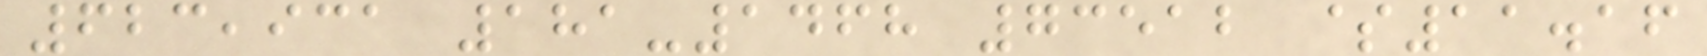623,931 181-1468 73512 $11.16
